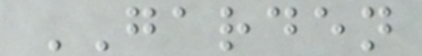GARDEN
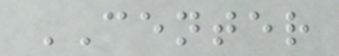CENTER
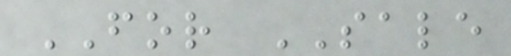FOR SALE
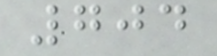704
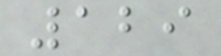129
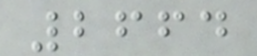2664
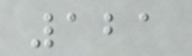121
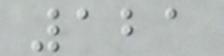121
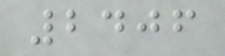2406
